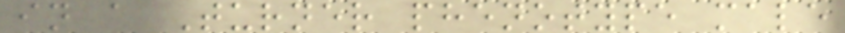in a Turner phenotype male
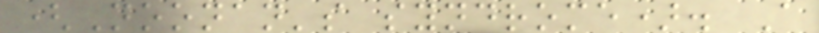(Noonan's syndrome). A
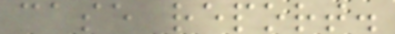case report.
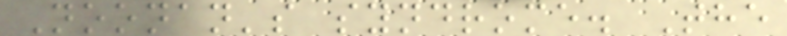Noonan's syndrome. The
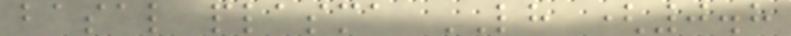basal plasma LH (0.8
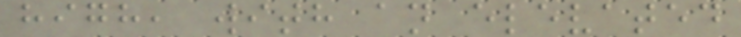high, with an elevated
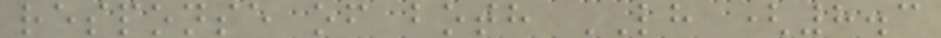response of both LH (8.3
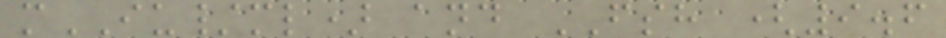mIU/ml) and FSH (9.6
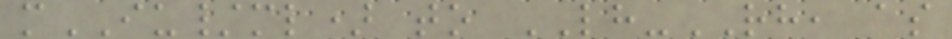mIU/ml) to LH-RH, as
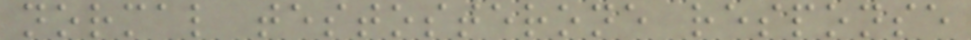normal testosterone response
